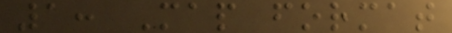1: Map format
